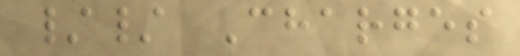// Charges
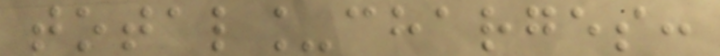total_charges:
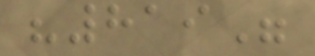"819"
